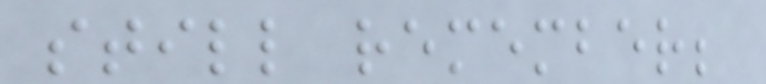still remember;
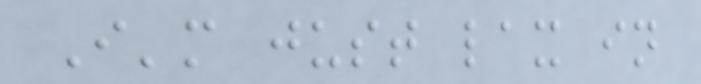I'm just lax in
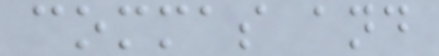commas and
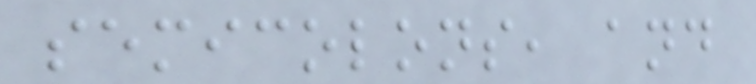semicolons, and
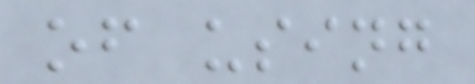of using
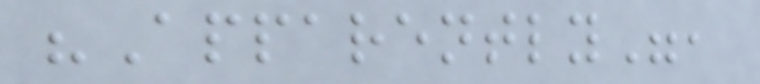"Apparently",
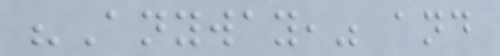"Anyway," and
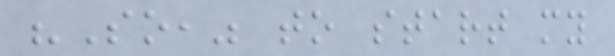"So," to start my
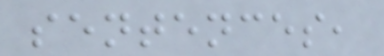sentences,
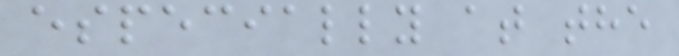especially at the
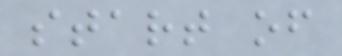start of
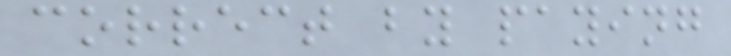correct by paying
